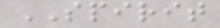SPIRIT
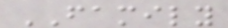FAMILY
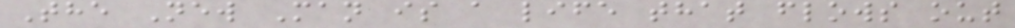The New Man is a life that flows out
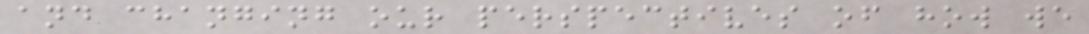and changing our perspectives of how we
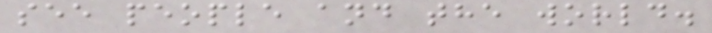see people and the world.
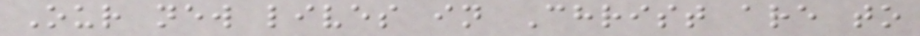Our new lives in Christ are to
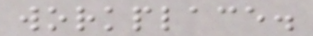workplace.
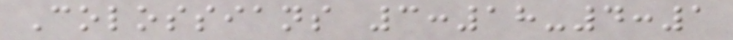Colossians 3:18-4:1
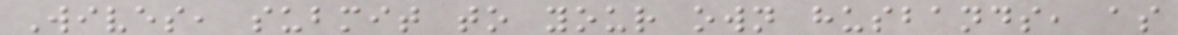Wives, submit to your own husbands, as
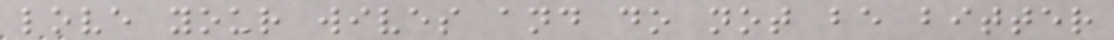love your wives and do not be bitter
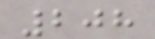208
